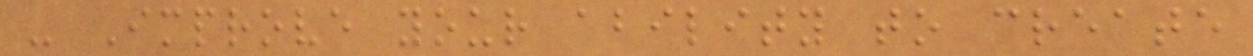- Improve your ability to create
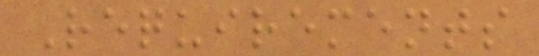Requirements
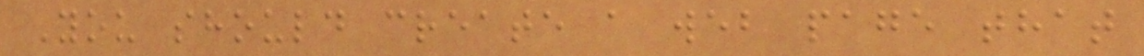You should create a web page that
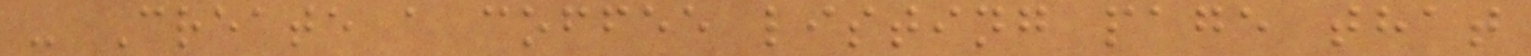- Create a coffee listing page that
